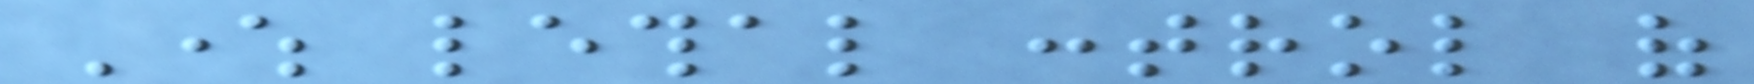Where lethal control of
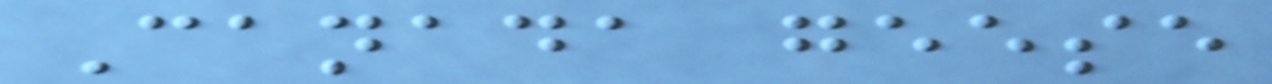Canada geese
